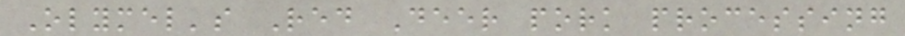Olymel's Red Deer pork processing
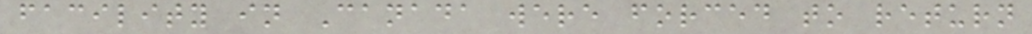facility in Canada were forced to return
